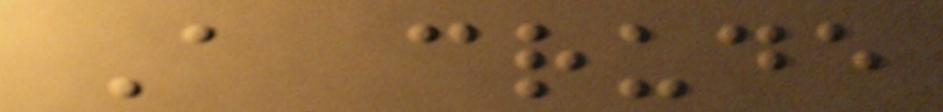A crude
